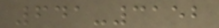641-3152
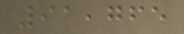91,765
